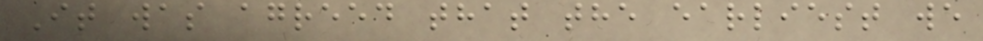It was agreed that the earliest we
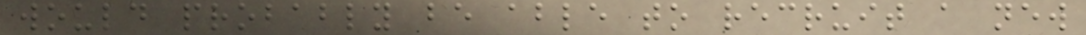would probably be able to recruit a new
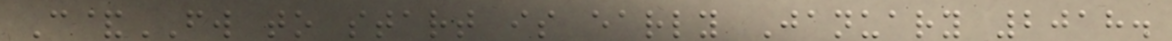C&FW to start is early January 2018.
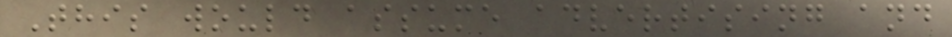This would assume advertising and
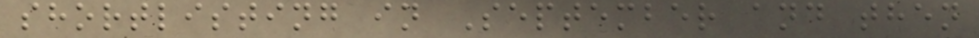shortlisting in September and then
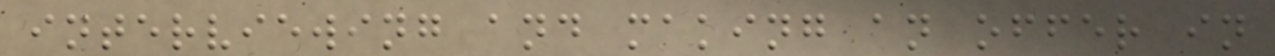interviewing and making an offer in
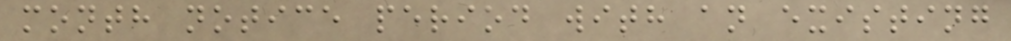month notice period with an existing
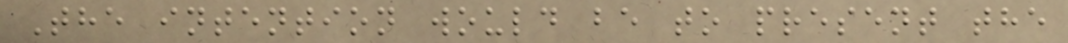The intention would be to present the
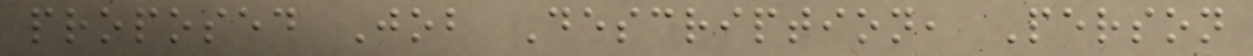proposed Job Description, Person
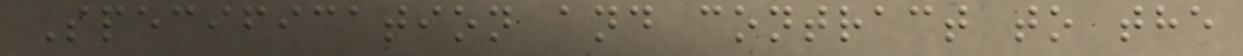Specification and contract to the
